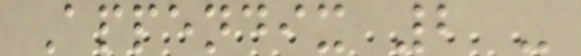Appendix 2 -
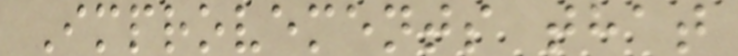Improvements that
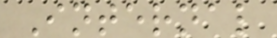Internal
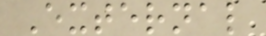External
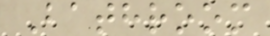Bathroom
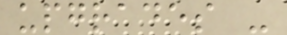upgrades -
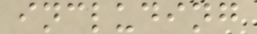including
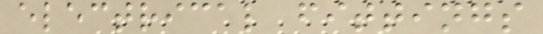electrical fittings
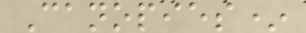Canopies*
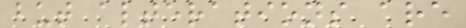but alterations are
